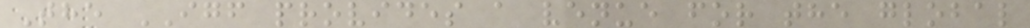The IGF provides a venue for the global
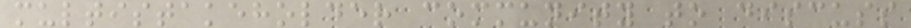multistakeholder community to discuss
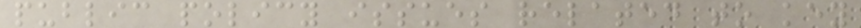public policy issues related to key
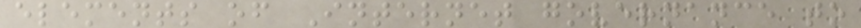elements of Internet governance to
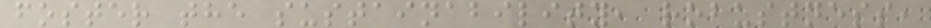foster the sustainability, robustness,
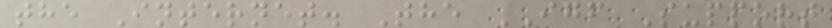the Internet. The IGF Support
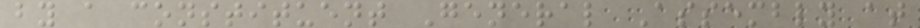by a constituent General Assembly at
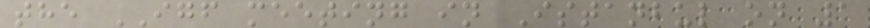the IGF meeting in Istanbul on 1
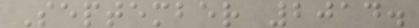September 2014.
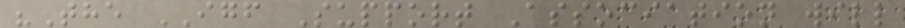"The IGF Support Association will
